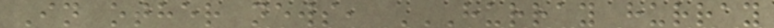In other news, HURRAY HURRAY
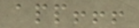app!!!
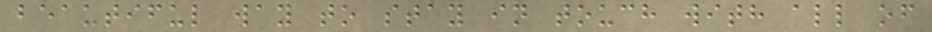beautiful way to stay in touch with all of
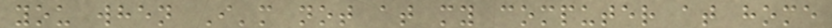you when I'm not at my computer at home
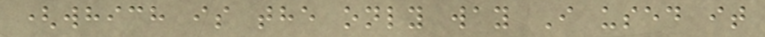(which is the only way I used it
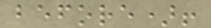before)!
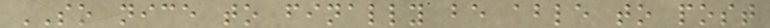SO nice to finally be able to post
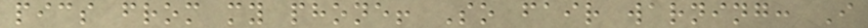pics from my phone! So fair warning: I
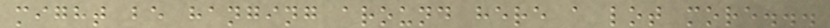might be hanging around here a lot more...
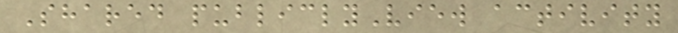Shared publiclyView activity
